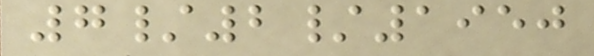7/2/1950
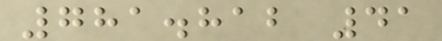781.812 41
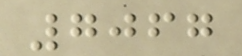7067
